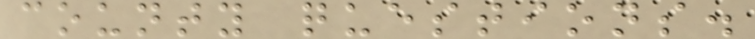county questions.
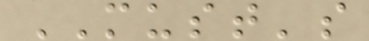MUST's
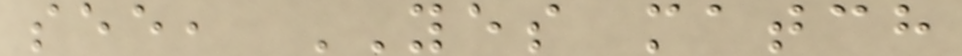see, YES match
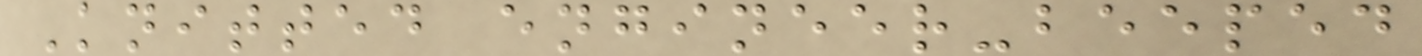Knitted engineer-beeped
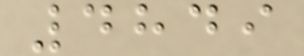4849
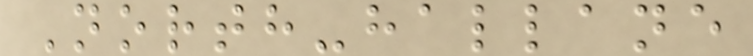North-hallane
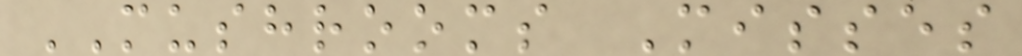MUSHROOMS Misses
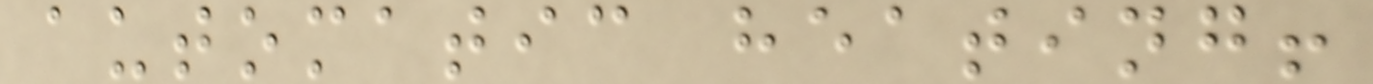automatic heating!
